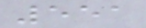551
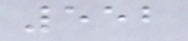552
